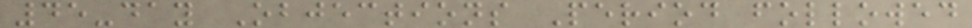45-day Objections Period followed
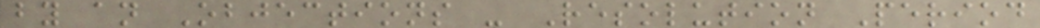by an Objections - Resolution Period
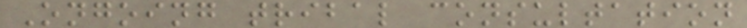Ongoing tribal consultation
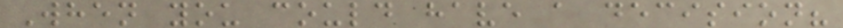When you could have a decision?
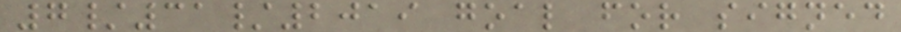7/31/2019 goal for signed
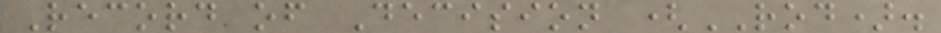Record of Decision (ROD).
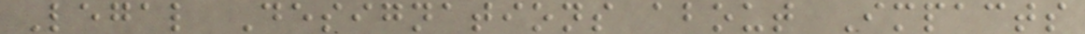Legal Designations about Impacts
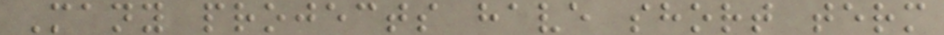Many projects have short term
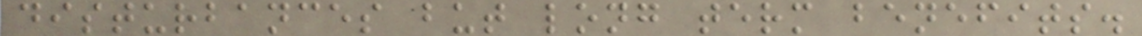disturbances but long term benefits.
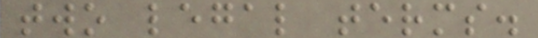two legal terms.
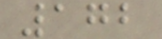172
